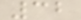32
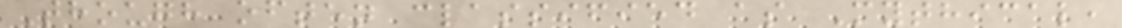Though often classified as Mythical,
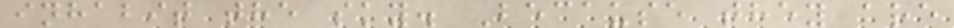inhabit the sky. Because they are
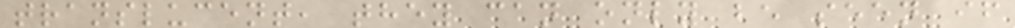translucent, they can only be seen if
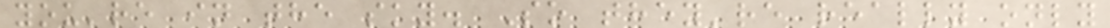you're in the sky. So they're really only
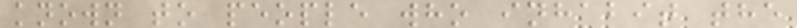known to people who inhabit the
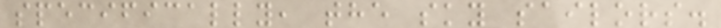specifically, the sky sailors.
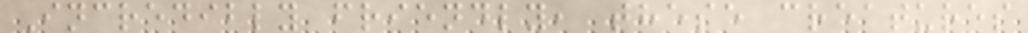Incredibly friendly, these creatures
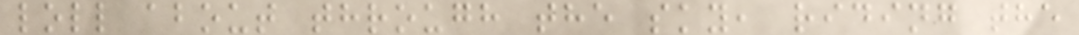loll about through the sky, riding the
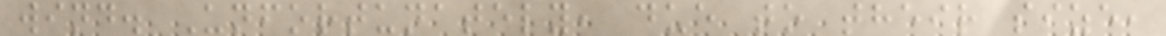wind. Unfortunately, due to their size,
